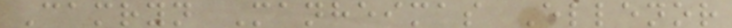Camryn Manheimas Ellenor
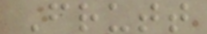Frutt
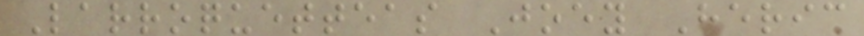Larroquetteas Joey Heric
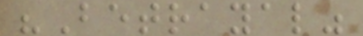"Betrayal"
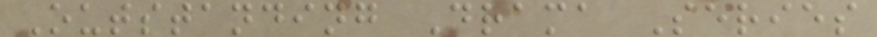Outstanding Drama Series
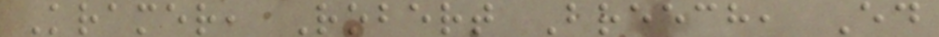Kramer, Robert Breech, Ed
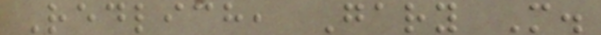Redlich, Gary M.
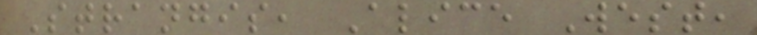Strangis, Alice West,
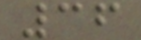36
